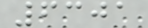6301
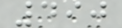490
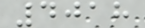4018
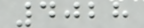4028
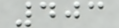403
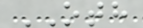OTH
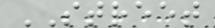STREET
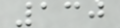130
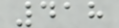418
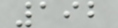192
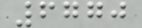6770
